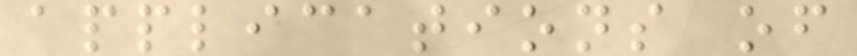applications of
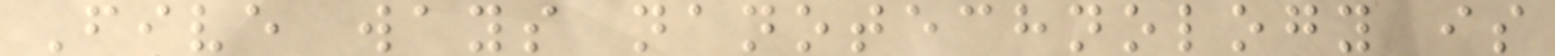Five ways nanotechnology is
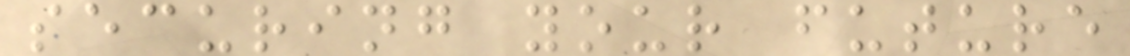securing your future
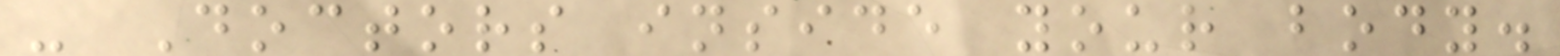- Doctors inside your body.
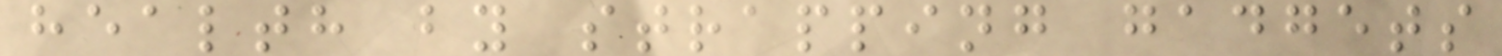health by strapping gadgets
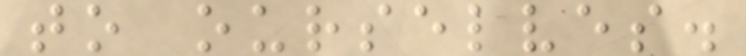to ourselves.
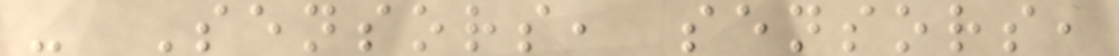- Sensors, sensors,
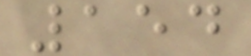154
